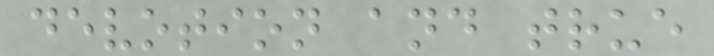devotion and true
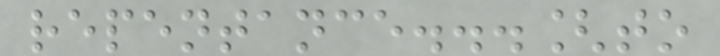repentance...[to
